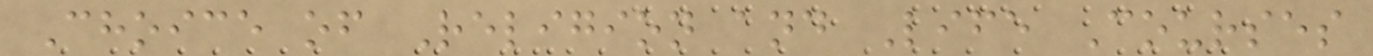Choice of Religion and Life Courses
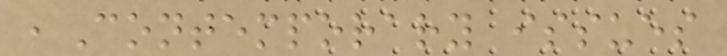,Contemporary issues
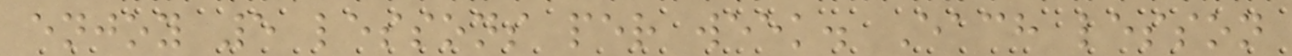enjoy 5 lessons per week. Each lesson
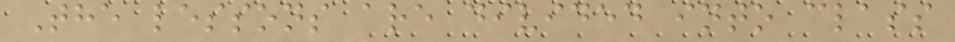The lessons are divided into class
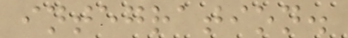integration.
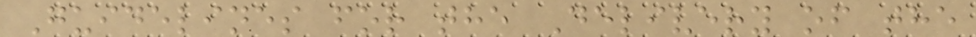Guidelines for the Delivery of the
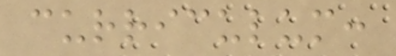curriculum:
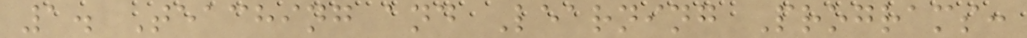1. Teaching and Learning Programs:
